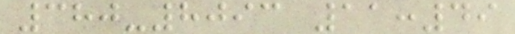380-8093 11:49
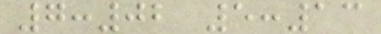7:02 5:13
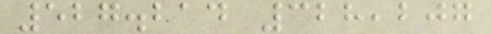527.214 328,207
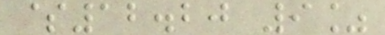$12.20 9%
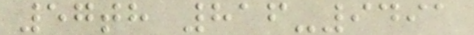57th 816-9491
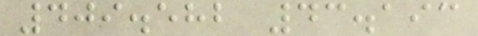409.582 43.193
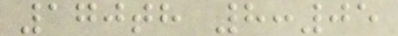170th 8:05
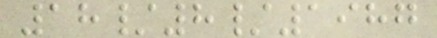18/8/1987
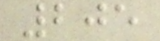205
